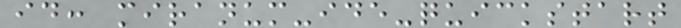id: miranum-ide-quickstart
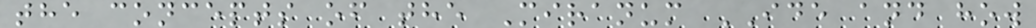the concepts of the Miranum IDE and how
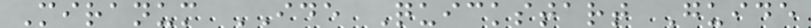Miranum IDE Quickstart Guide
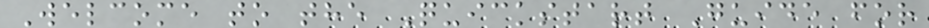Welcome to the Quickstart Guide for
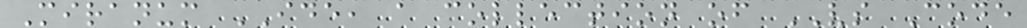Miranum IDE, a collection of VS Code
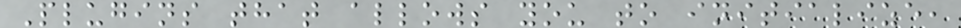Plugins that allows you to initialize,
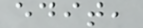edit,
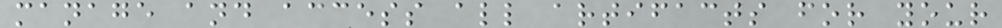manage and access all artifacts for your
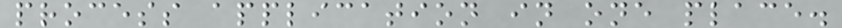process application in one place.
